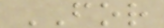FOR
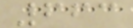663
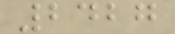2427
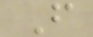F
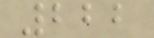222
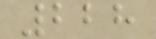228
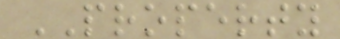PROPERTY
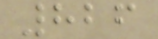826
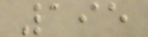195
